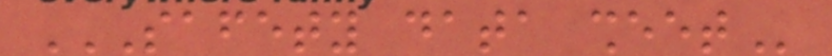SAFETY DATA SHEET
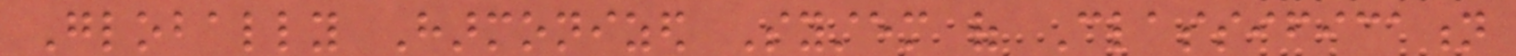Globally Harmonized System of Classification
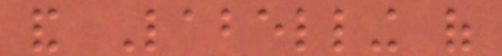and Labelling of
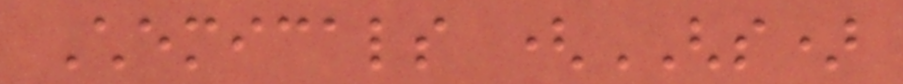Chemicals (GHS)
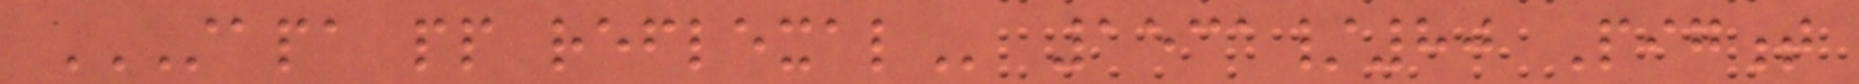STAPA PP REFLEXAL 1531/80 Pigment
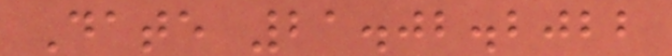Date 21.02.2022
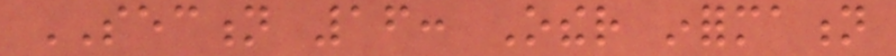SECTION 16: Other information
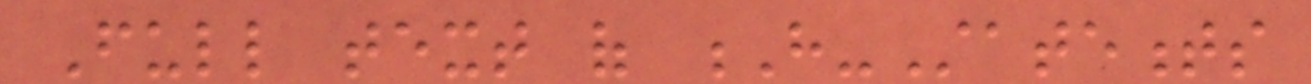Full text of H-Statements
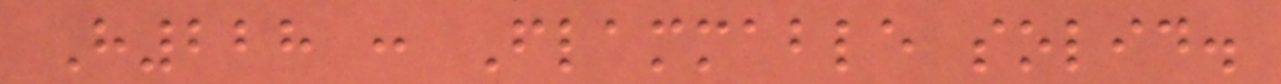H228 : Flammable solid.
